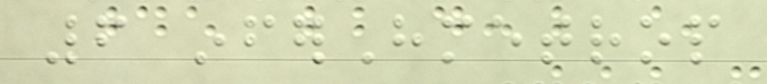6 inferHmetrop
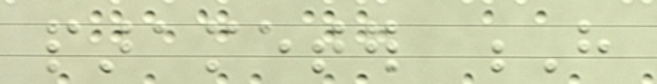parameter H
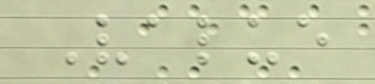Value
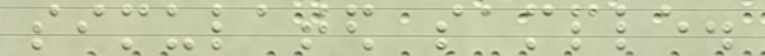simulated sample.
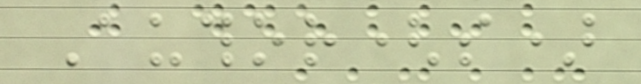Author(s)
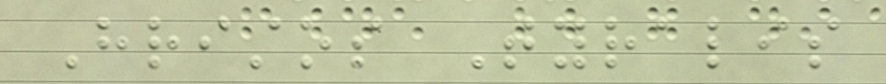Hristos Tyralis
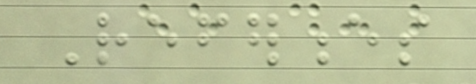References
